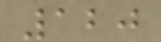120
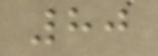80
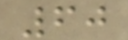60
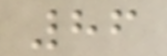86
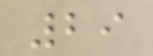29
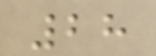28
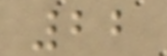22
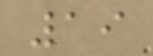19
